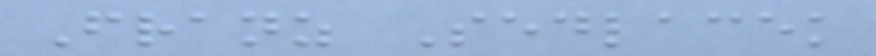Franz Sedlacek
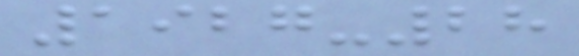1927-28
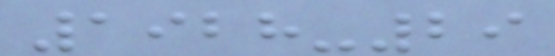1928-29
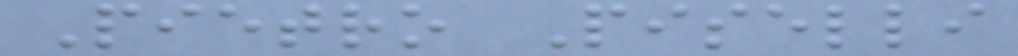Pietro Piselli
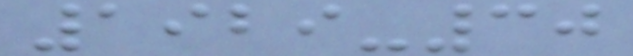1929-30
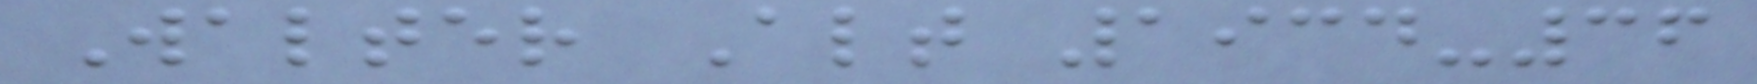Walter Alt 1934-36
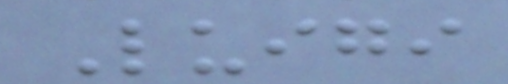Luigi
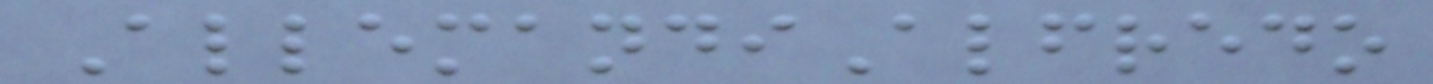AllemandiAlfredo
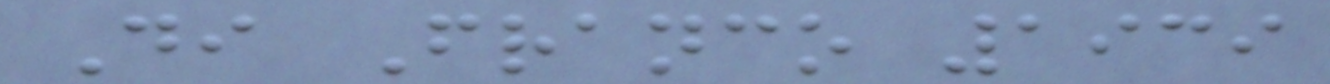Di Franco 1939
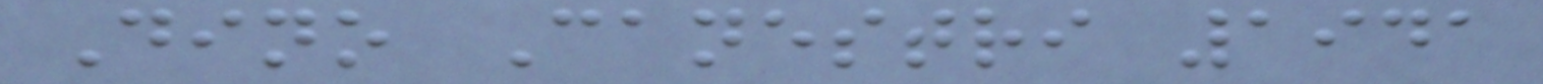Dino Canestri 1941
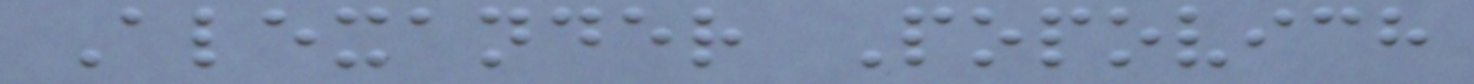Alexander Popovich
